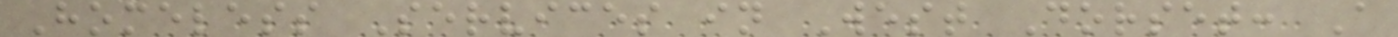Homeless Services in West Dorset: A
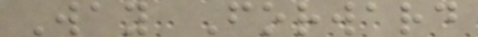Way Forward
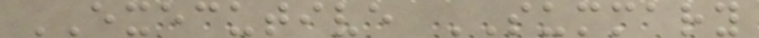EXECUTIVE SUMMARY
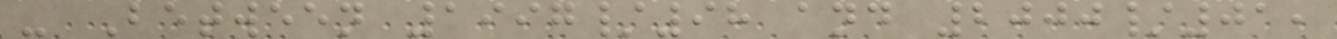- Between 1997/98 and 2000/01,
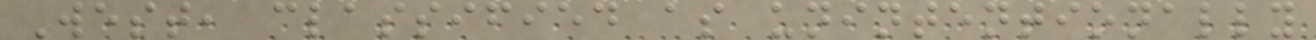West, classified as unintentionally
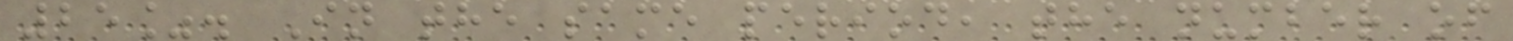25%. In the same period, the number of
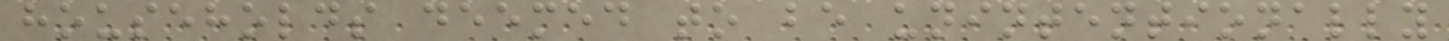households deemed to be unintentionally
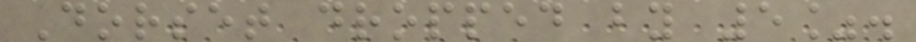Dorset dropped by 5%.
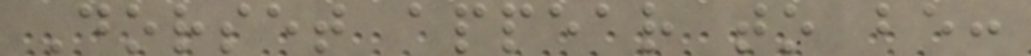Dorset appear to be:
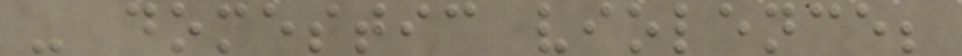- domestic violence;
